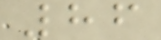86
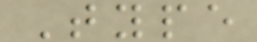Type
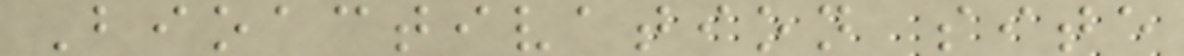Bioactivation site
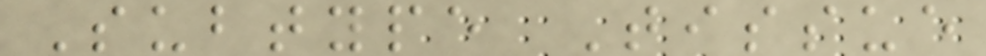Subtype Tissue
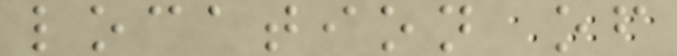location of
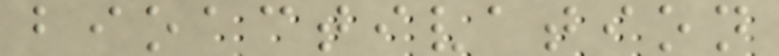bioactivation
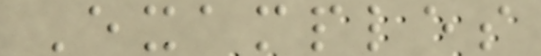Examples
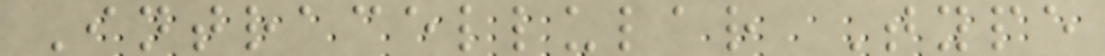Intracellular Type
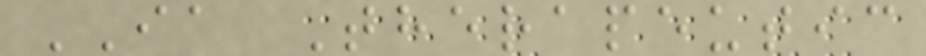IA Therapeutic
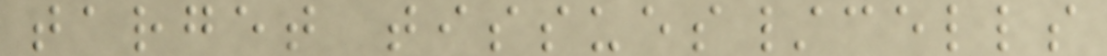target tissues/cells
